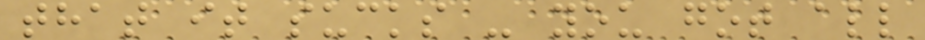that it sucks - you got all
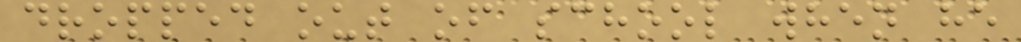dropped out of school when he
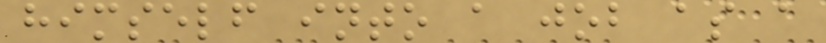himself into a job as a
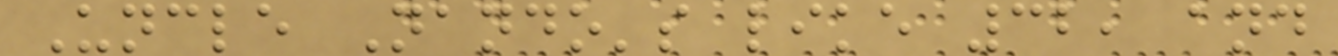Uncle Nando's like 32, and
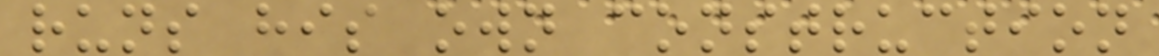runs his own construction
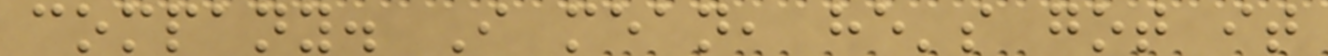company. I mean, he's got it
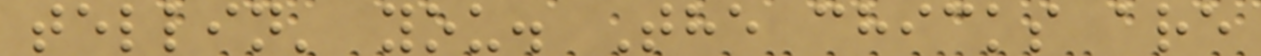tellin' you. The chicks are
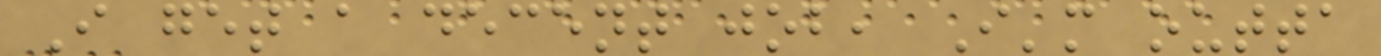I get a decent job, I'm outta
